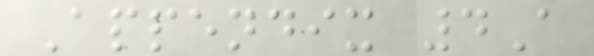Appendix 4A
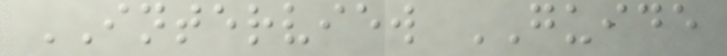INTERVIEW GUIDE
